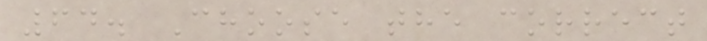64. Choose the correct
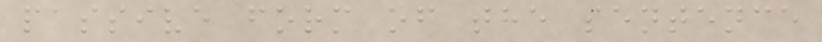passive form of the sentence
